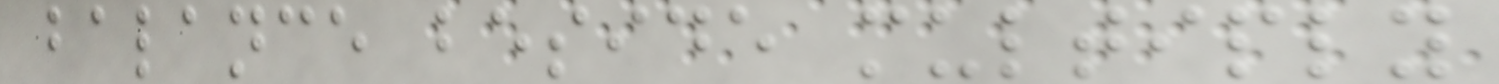balance beside multiply
